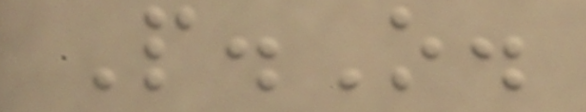P.O.
